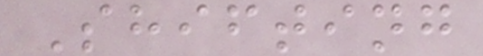Shifting
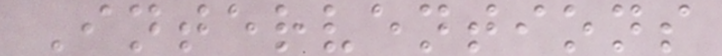Interventions
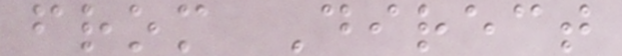from Direct
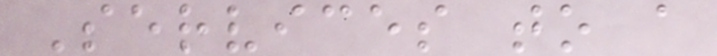Services to a
